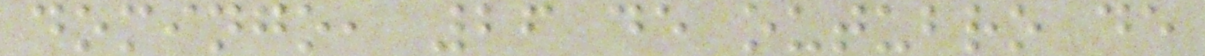domingo, 26 de outubro de
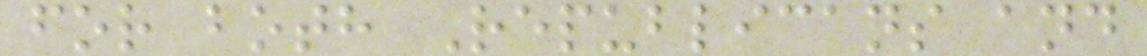for both Republicans and
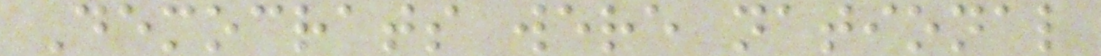Democrats were national
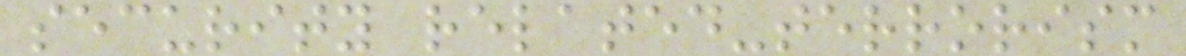security related-terrorism
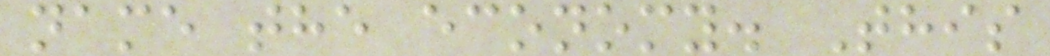name the economy. This
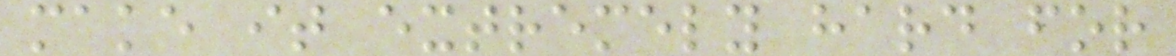make it extremely hard for
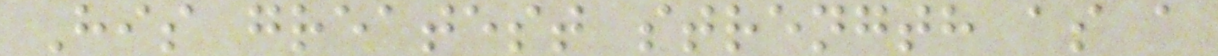His greatest strength as a
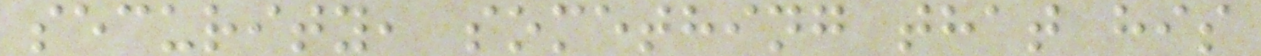security, something that his
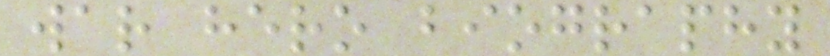war hero biography
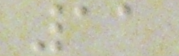11
